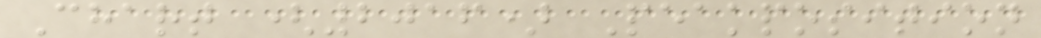Chart (2016) Peakposition
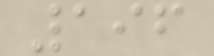196
